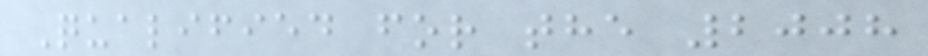Qualified for the 2008
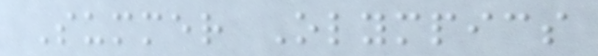Summer Olympics
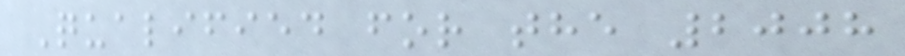Qualified for the 2008
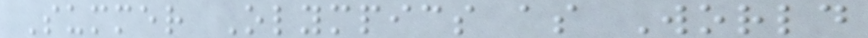Summer Olympics as World
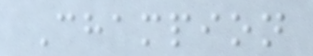Champion
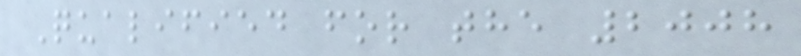Qualified for the 2008
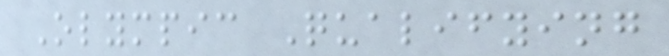Olympic Qualifying
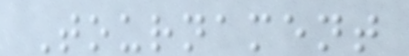Tournament
